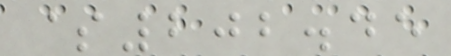$202.45
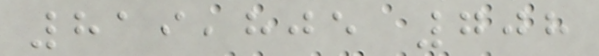819,805 708
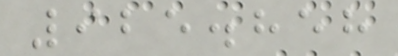925.858
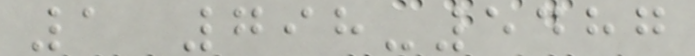1 798-5487
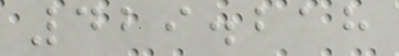429.218
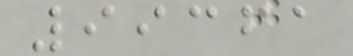99361
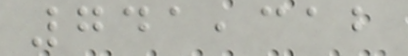741,312
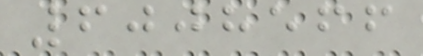6008566
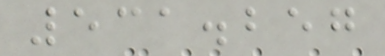531.257
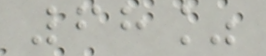68%
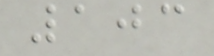103
